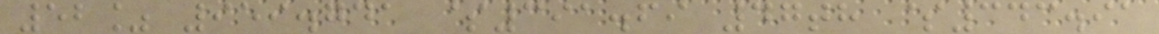52% 959.741 $391.69 47th $343.91
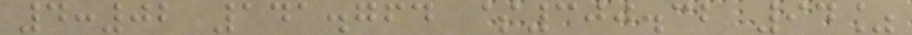4:02 141.764 $300.32 94%
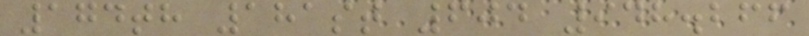174th 181st 604 948.266
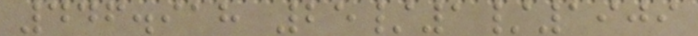446.918 25/1/1909
